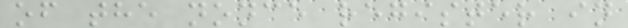of the nonce register in
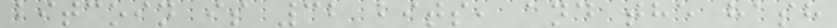bitcoin is 32 bits, and the hash
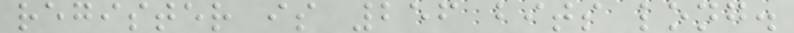register is 256 bits long.
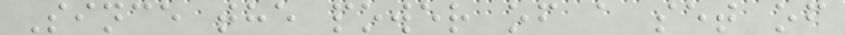Since the power of a set of
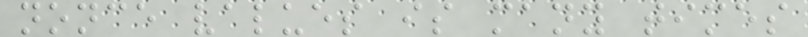nonce values is many times
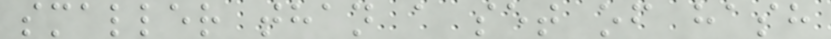smaller than a set of hash
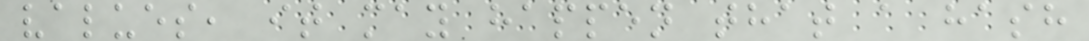values, it may happen that a hash
